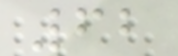62
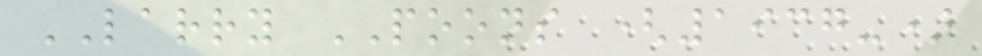LARRY POONS (1937-)
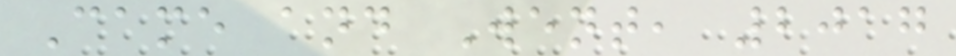Came and Went, 2017
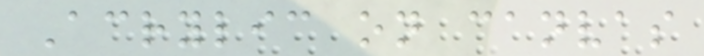Acrylic on canvas
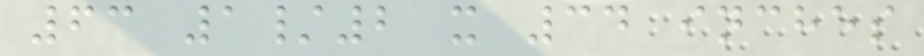63 1/2 x 34 inches
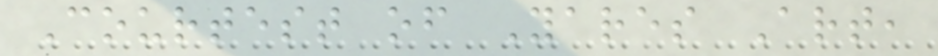Courtest of Yares Art,
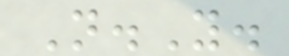N.Y.
